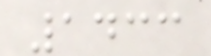1433
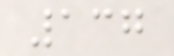137
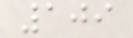109
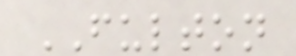FULTON
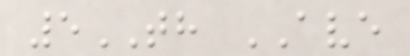5TH AVE
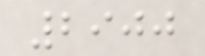2900
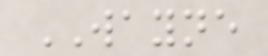WAYNE
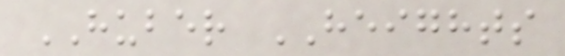HUBER HEIGHTS
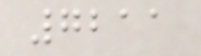7211
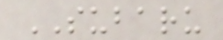SUBARU
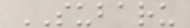SUBARU
